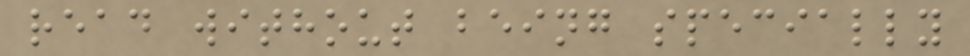read without being specially
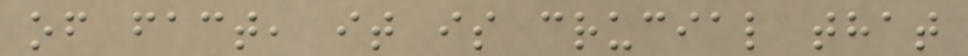of fact, it is crucial that
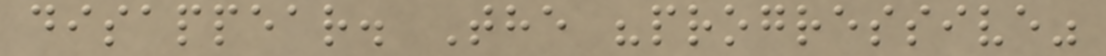disappear. The "progressive"
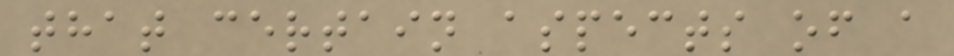that certain aspects of a
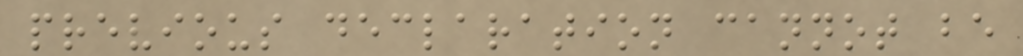previous declaration cannot be
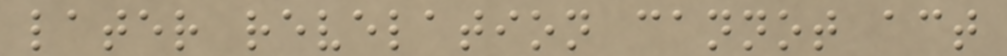later revelation cannot act
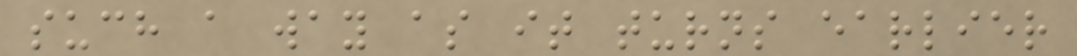such a way as it turns earlier
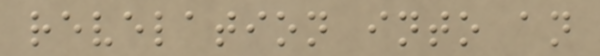revelation into an
